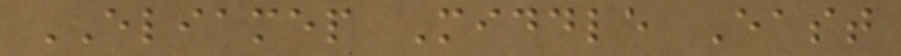ELIAMEP Middle East
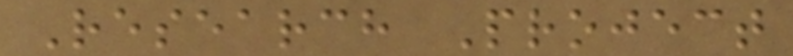Research Project
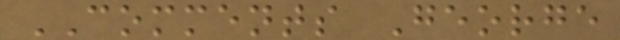COMMENTS George
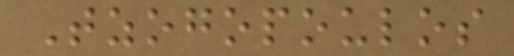Tzogopoulos
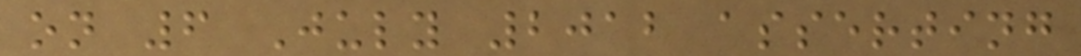on 6 July 2012 asserting
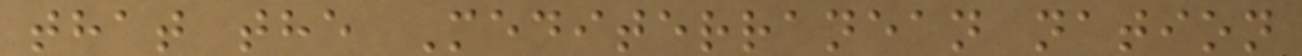that the Mediterranean nation
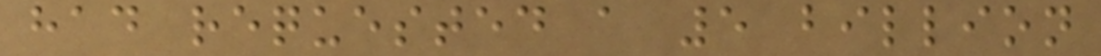had requested a 5 billion
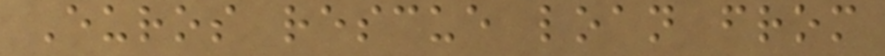Euros rescue loan from
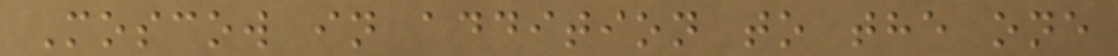Moscow in addition to the one
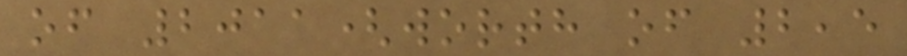of 2011(worth of 2,5
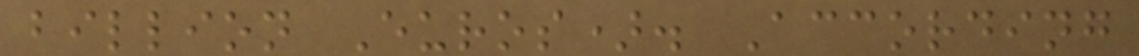billion Euros). According
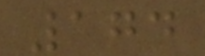174
